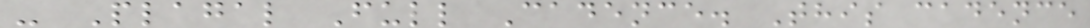- Plagal Full Cadence. This cadence
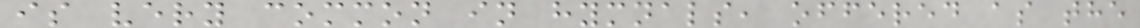is very common in hymnals, offered as the
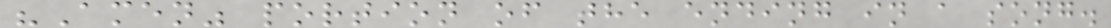"Amen" portion of the ending in a song.
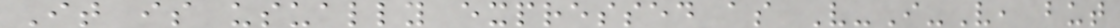It is usually expressed as V-I-V, but
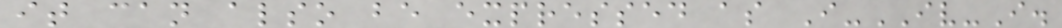it can also be expressed as I-IV-I.
